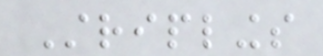Striplings
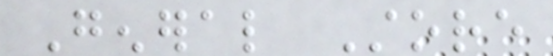General Store
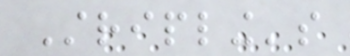Stripling's
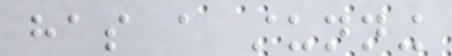has a stunning
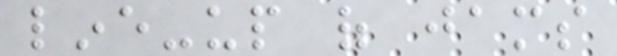line-up of jams
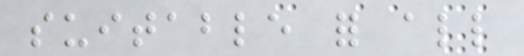suitable for all
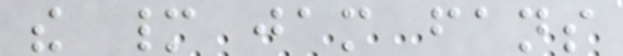the many jam fans
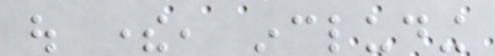out there, including
